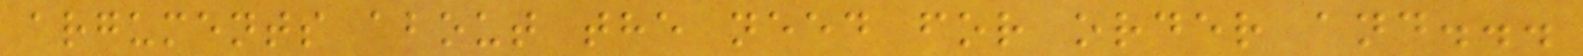arguments about the need for order and...
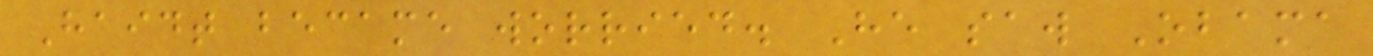Haidt became worried. He saw Obama
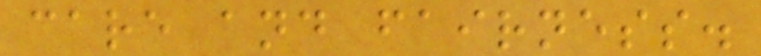care and fairness.
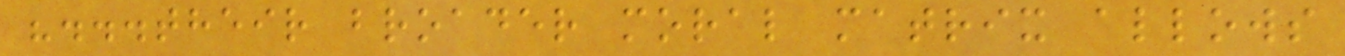"...their broader moral matrix allows
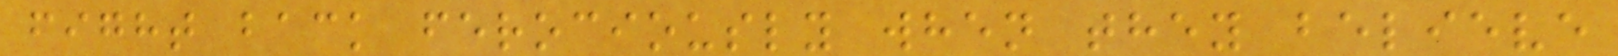fight back ferociously when they believe
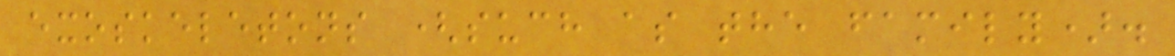exoskeletons (such as the family).
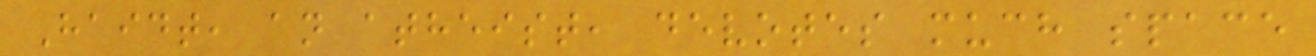Haidt, an atheist, devotes much space
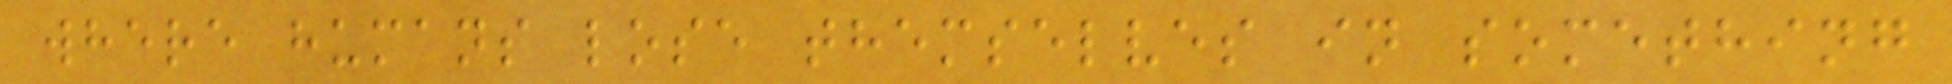where humans lose themselves in something
